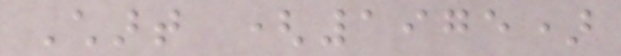Chart (1975)
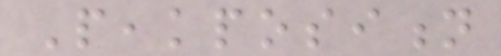Peakposition
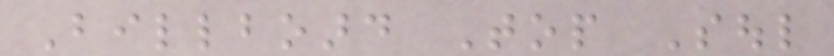Billboard Top Soul
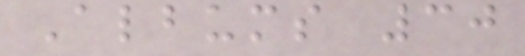Albums 30
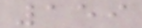159
